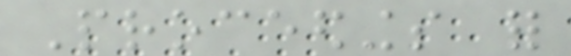Proceedings for
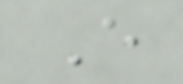Every
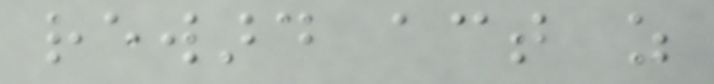reward act as
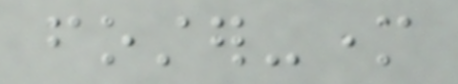foster-mother
